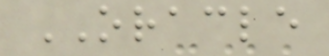ORACLE
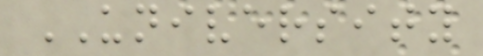UNIVERSITY
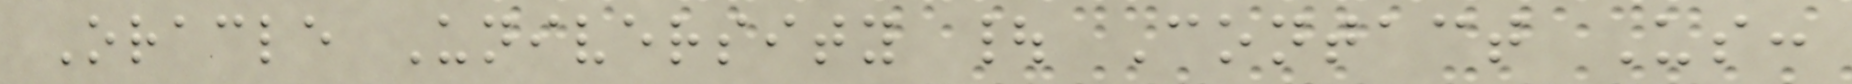Oracle University | Contact Us:
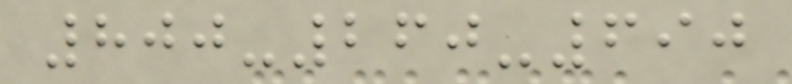800-260-690
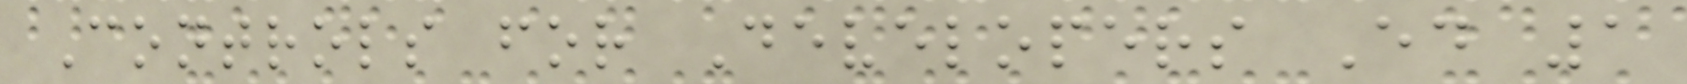Controls for Developers Ed 1
